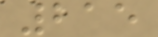215
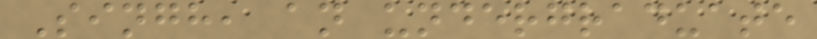Singh, an undergraduate
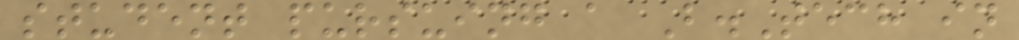student pursuing a B.Tech in
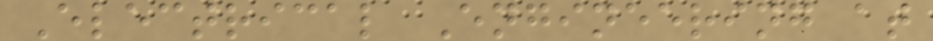Electrical Engineering at
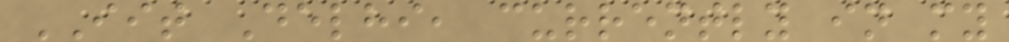IIT Delhi, currently in my
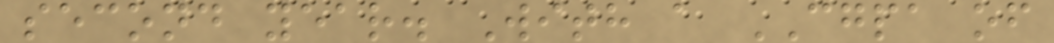second year. With a CGPA of
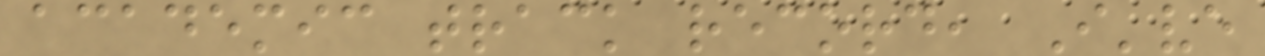academic track record, I've
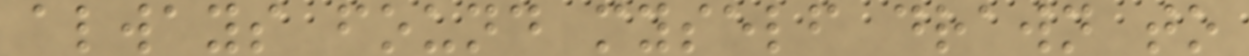always found myself drawn to
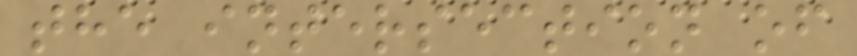the intersection of
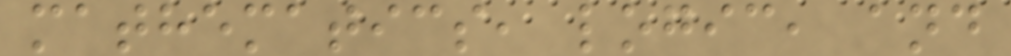mathematics, logic, and
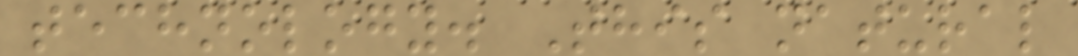technology. This natural
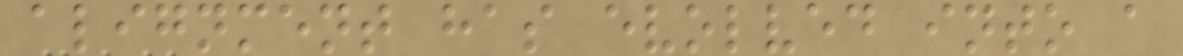alignment has evolved into a
